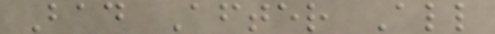Bad After All
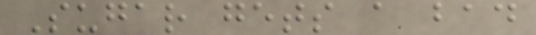Sugar gets a bad
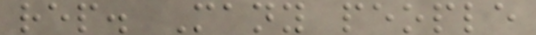rep. Many people
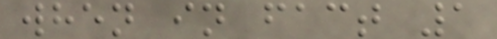when in fact 1
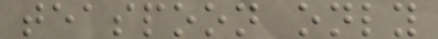teaspoon only
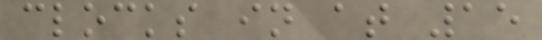clocks in at 15
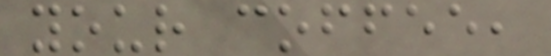your coffee,
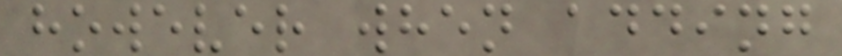however when adding
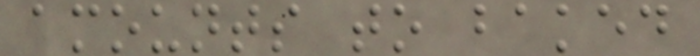amounts to baked
